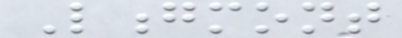Longmont
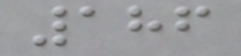186
